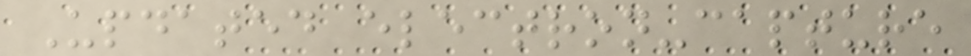Updated electron-capture
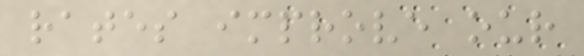rates improve our
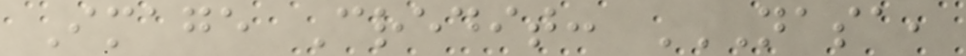Image Credit: NASA,
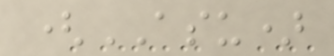(ASU)
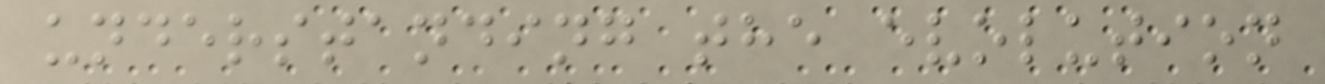understanding the evolution
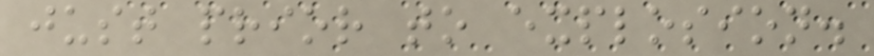just prior to explosion.
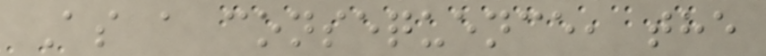As a consequence, the
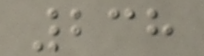238
